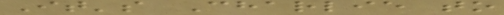It's Charlie to
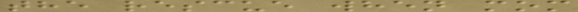the rescue when mom
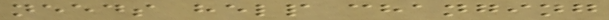needs help changing
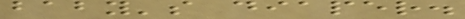baby's diaper.
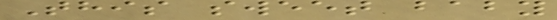This sweet baby
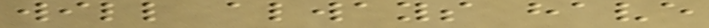will always have
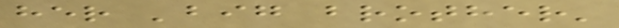her 'big brother'
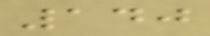140
